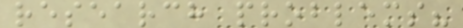research problems?
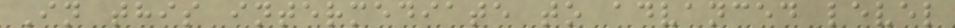In this intermediate to advanced level
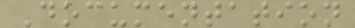Documentation
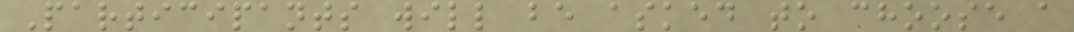Participants will be asked to choose a
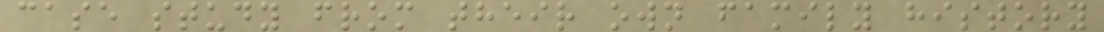case study from their own family history
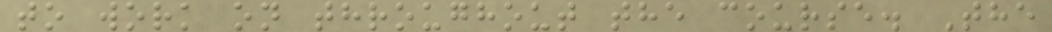to work on throughout the course. The
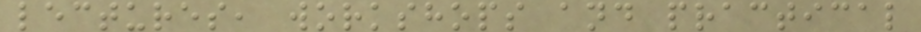lectures, workshops and practical
